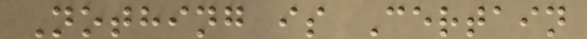Nothing is Certain
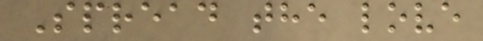Spread the love
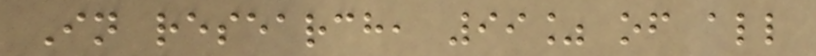In research, 99% of all
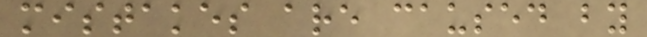mistakes are caused by
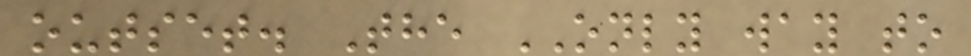outset. The ONLY way to
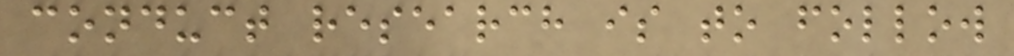conduct research is to follow
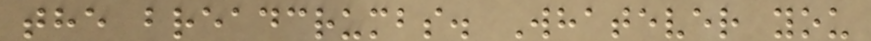the breadcrumbs. Whatever you
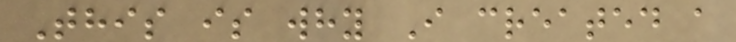This is why I created a
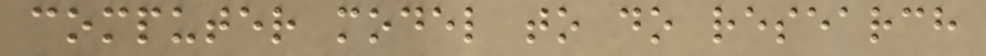computer model to do research
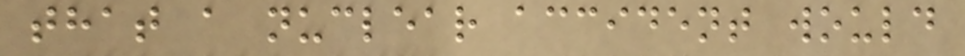that a nuclear accident would
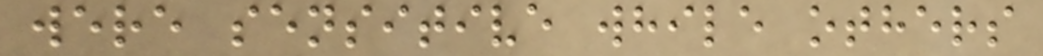were sensitive while others
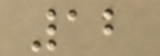12
